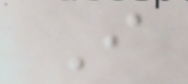I
